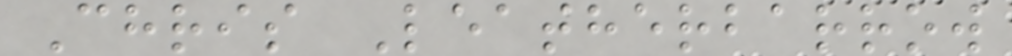Chris Leatherbarrow
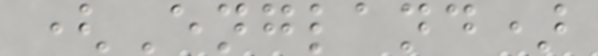(England)
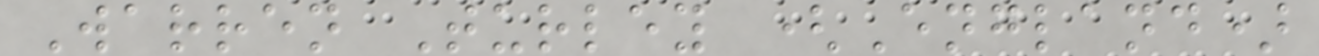Warren Turley (England)
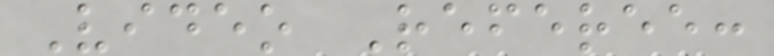Video Referee:
